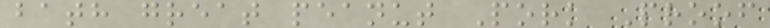bath great peanut Pork Proof
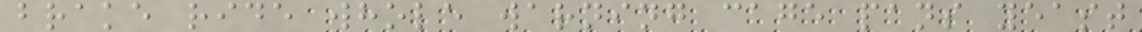brake ride whole warning cage pans yeast
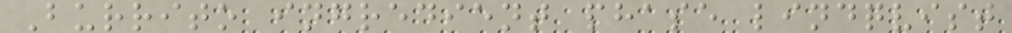Burrito ingredient phase lindqvist
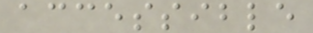accessible
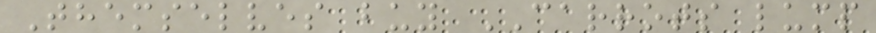Themselves buy CARROTS lump
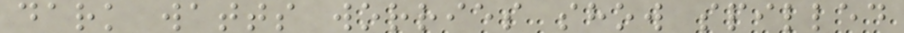dark watts worries show spilled
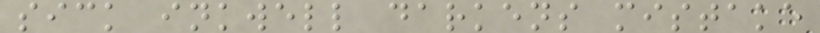sick inkwell darkens mistake
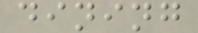dining
